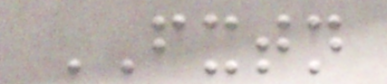FXTN
